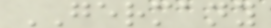GERMANY
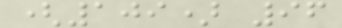(109) 96
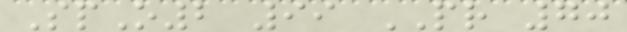SpO2 99 PR 70
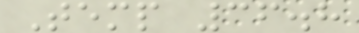Temp 36.8
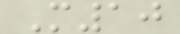M10
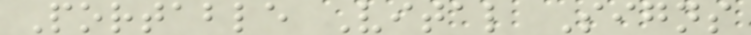Portable Vital Signs
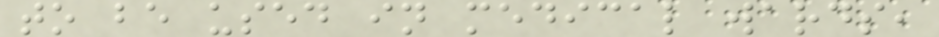to be used in medical wards,
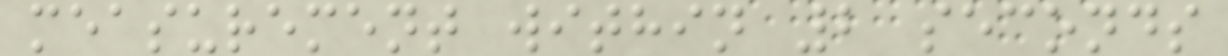measurement within 2 seconds
